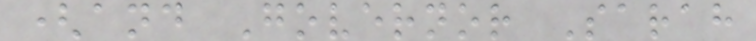(and Governor Sarah
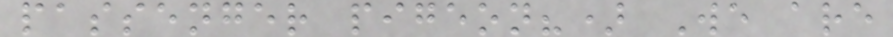passenger pigeon?) We are
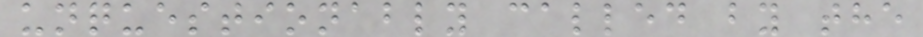unquestionably called by the
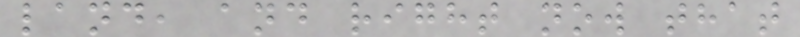land, and right now that
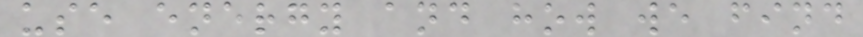use energy and how we find
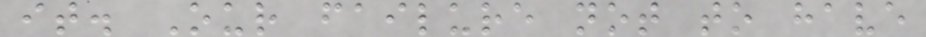it. Our failure not to have
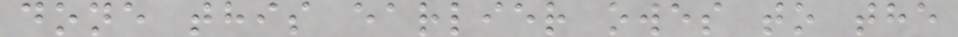done this earlier owes to the
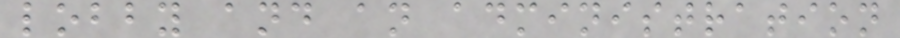lobby and an administration
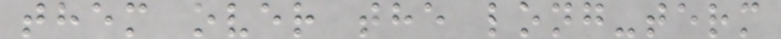them over the long-term
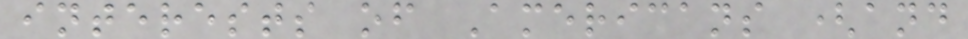interests of Americans (and
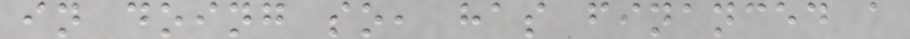in doing so, has financed a
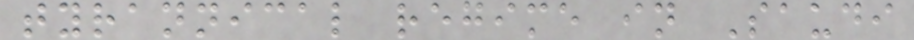tyrannical regime in Saudi
